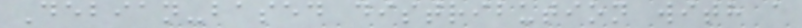Debian-based distribution with a
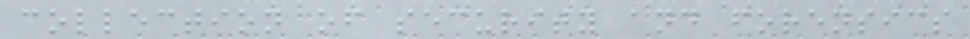collection of security and forensics
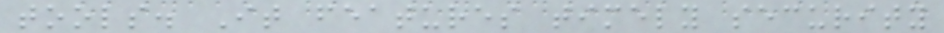tools. It features timely security
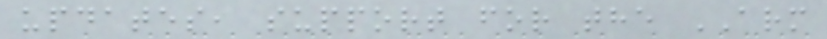updates, support for the ARM
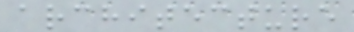architecture
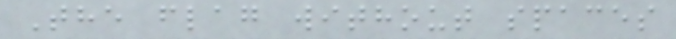The flag without spaces
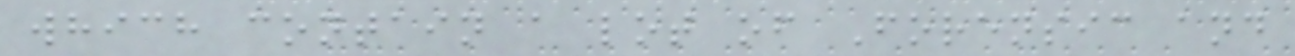which contain a lot of Forensic and
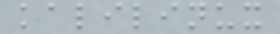kalilinux
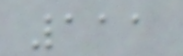111
